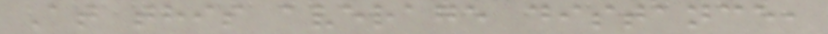At this average distance,
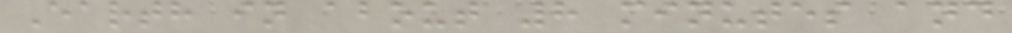Earth in about 8 minutes and
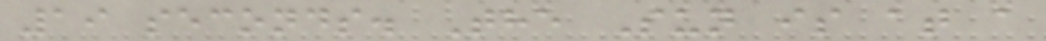19 seconds. The Sun is at a
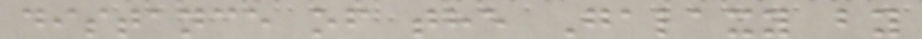distance of the Galaxy by
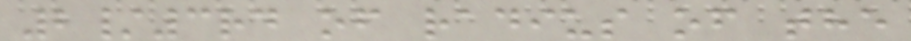2/3rd of radius of the
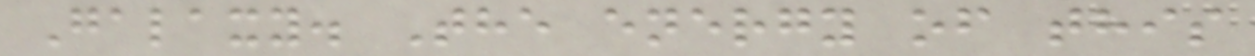Galaxy. The energy of this
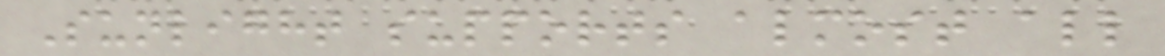Sunlight supports almost all
